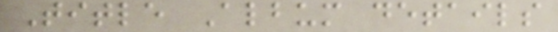Title Album details
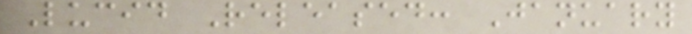Lucid Released: January
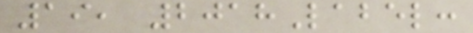19, 2018Label:
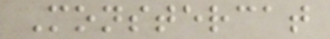Monstercat
